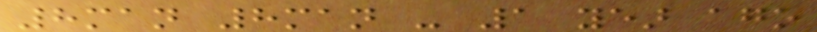8man 8man - 1 year ago
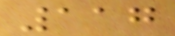117
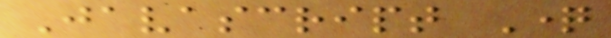Javascript Question
